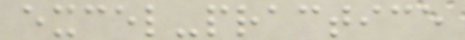excel-practice
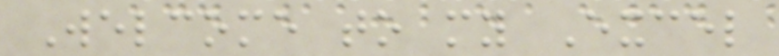Welcome to my Excel
